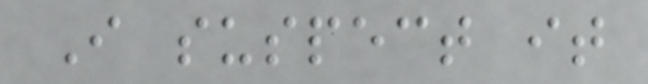I suspect it
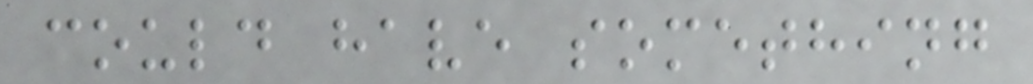could have something
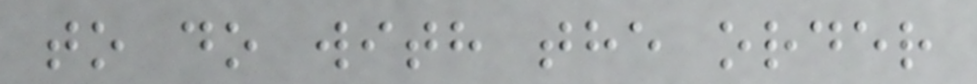to do with the order
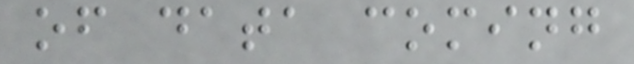of data coming
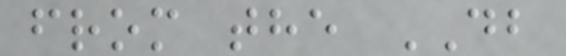from the DB
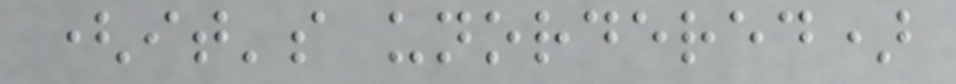(it's unordered)
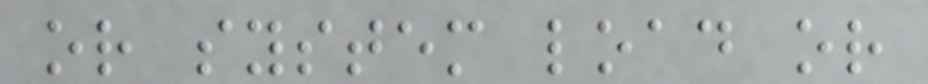or system load or
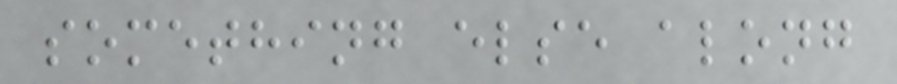something else along
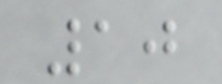10
